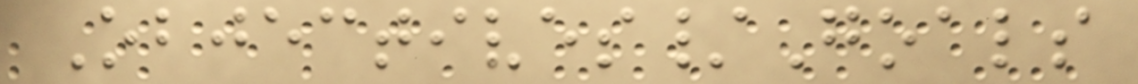Objectives/Goals
